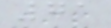71
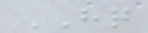HQ
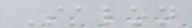Salon
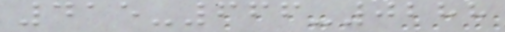415-666-0288
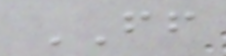FF
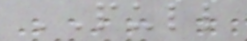PULL
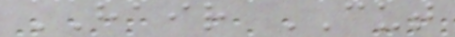HAIR CUT
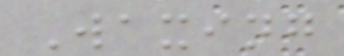Waxing
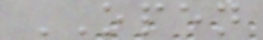OPEN
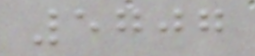5707
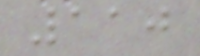110
